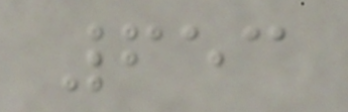653
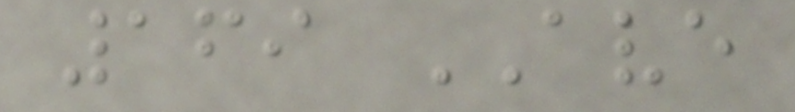169 AVE
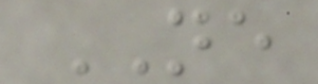NE
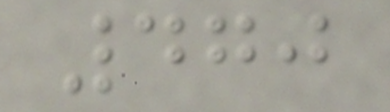470
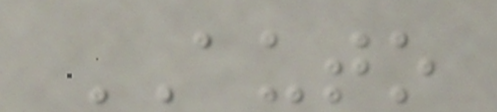AUTO
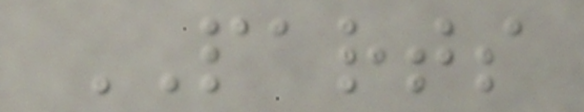PARTS
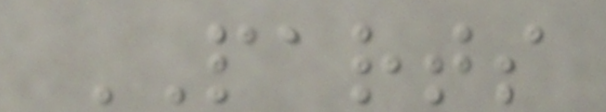PARTS
